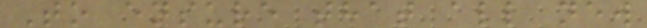To ensure that all new
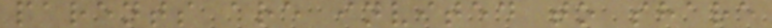parents are invited to share
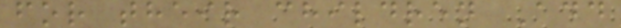for their children Add
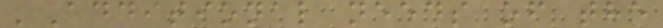'Additional needs of the
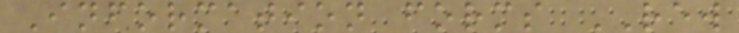Information forms REW
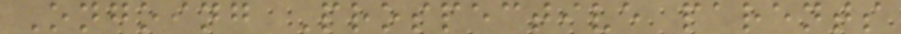Ongoing Prospective parents
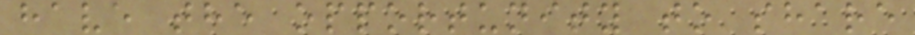have the opportunity to share
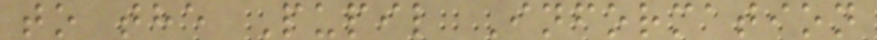to the Pupil Information
